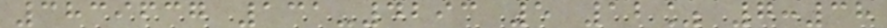3839637 131-4293 5 12% 7:38
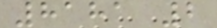8181 2
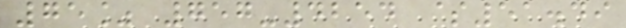75% 757-4254 $51.49
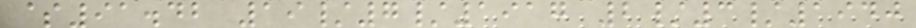$91.42 19/7/1917 2/3/1940
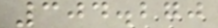304.270
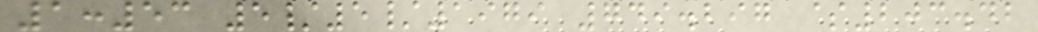1:53 5/5/1979 749.297 $203.42
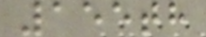155th
